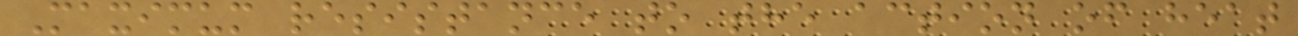Maximum resistance to the action of heat
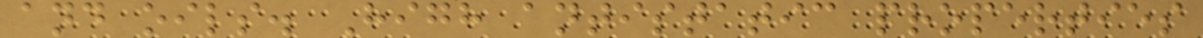and oils. High antistatic properties
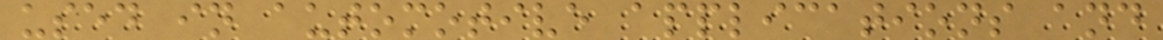used in automotive applications and
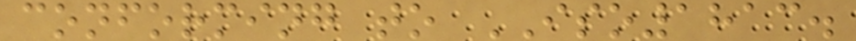conforming to ISO1813.
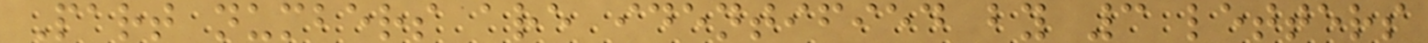Part numbers are identified by 3 letters
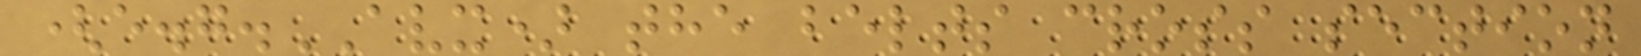(e.g.AVX) the belts cross section
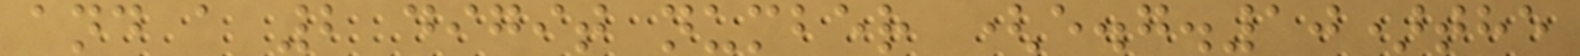and a 2 digit number (e.g.10)the
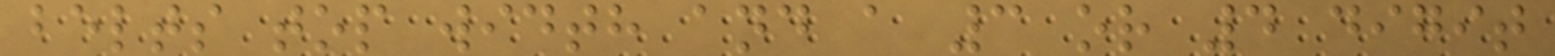belts top width and a 3 or 4 digit
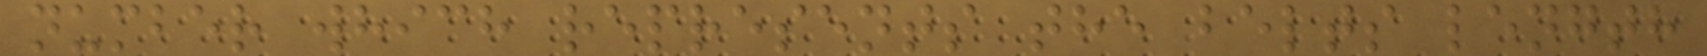number which represents the belts length
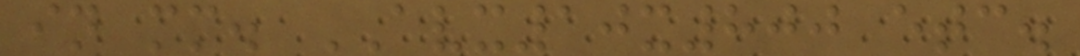in mm. AVX10x800 etc.
